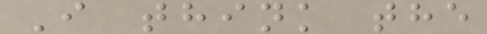I think the
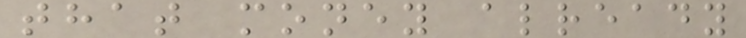that money already
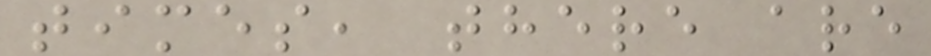times, there are
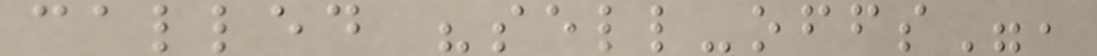called "sell-offs",
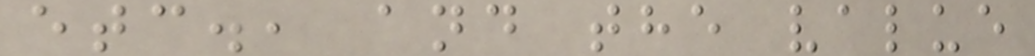etc., and the value
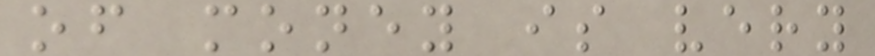of money is very
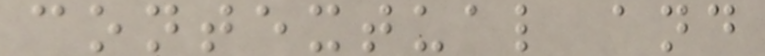contextual and
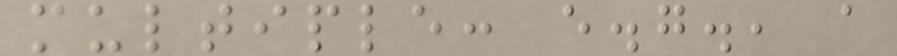multiple: e.g., a
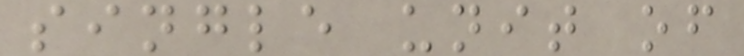single unit of
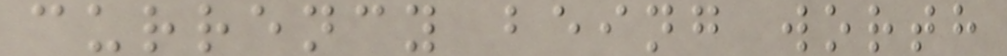currency being worth
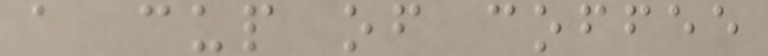a cup of coffee
